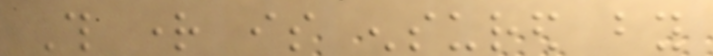This right is ensured by
